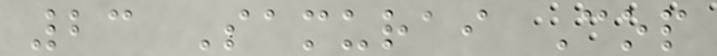23 Samurai Cop
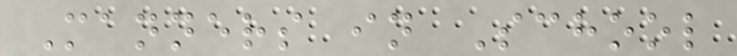Manners in School
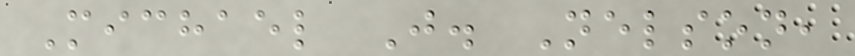Michael J. Nelson,
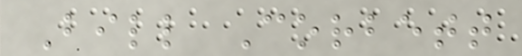Bill Corbett
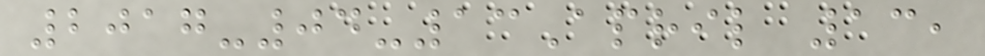2017-04-13April 13,
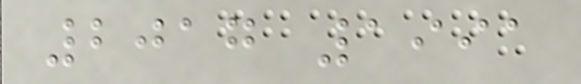2017 1991
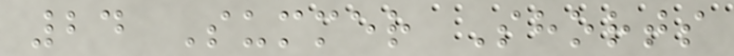24 Summer Shorts
